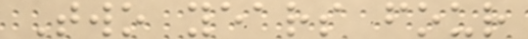Two years four
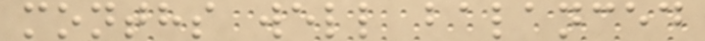months well balanced
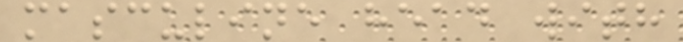masculine head with
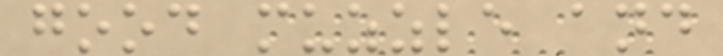good muzzle and
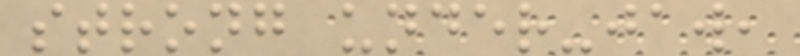strong under-jaw,
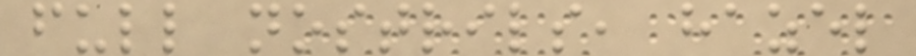full nostrils, hazel
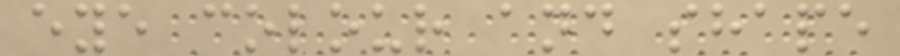eye colour and shape
